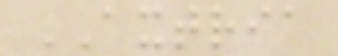AXTRIA
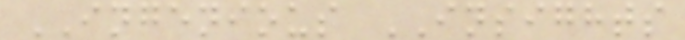INGENIOUS INSIGHTS
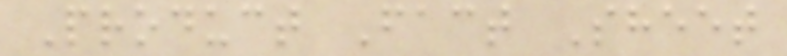Product Fact Sheet
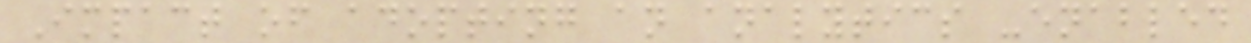Impact of adopting an analytics -enabled
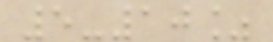5-10%
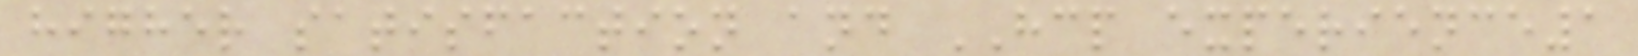higher satisfaction and HCP experience1
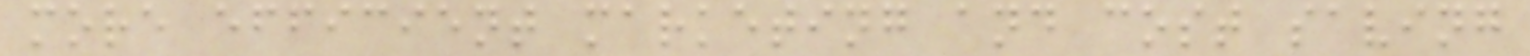more efficient marketing and cost saving
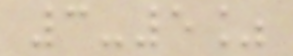3-5%
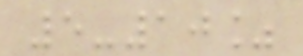5-10%
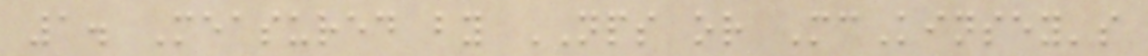1. Measured by NPS or McKinsey's
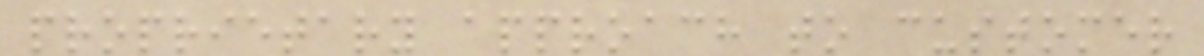proprietary approach to customer
